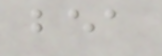bea
